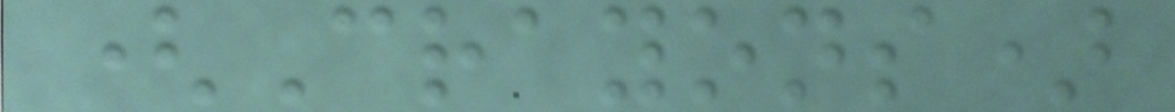(Crayons)
